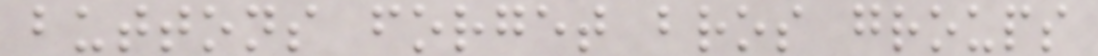buttons forget bros groups
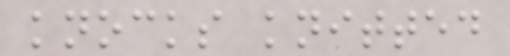knocks knitted
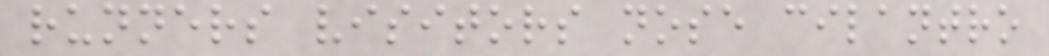runners visitors nose cilantro
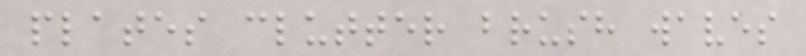plates clutter brush waves
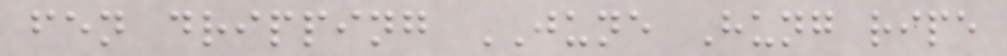fen dripping JUNE Hung ripe
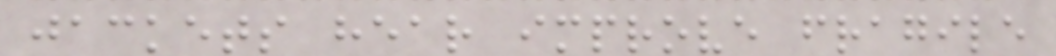jackets hear improve fragile
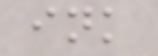ink
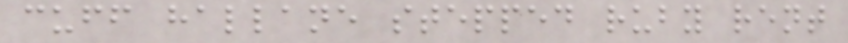cuff hallane stepped ruby rent
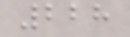228
